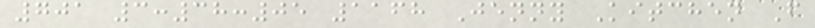701 3:38:05 1168 Jenny Kitchen F
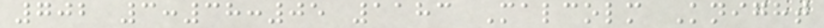702 3:38:05 1183 Malcolm Knight
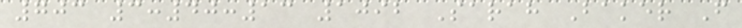703 3:40:13 1092 Sarah Baker F
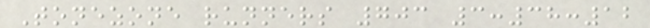Tonezone runners 703 3:38:12
